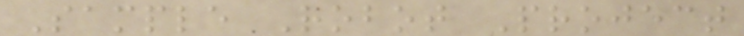Sample Robot Project
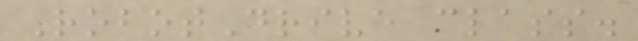RobotDrive class.
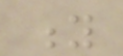y
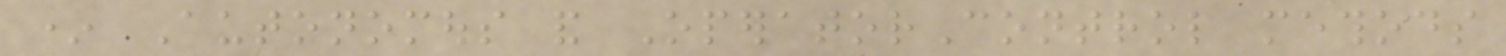* Autonomous and OperatorControl methods
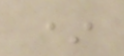*
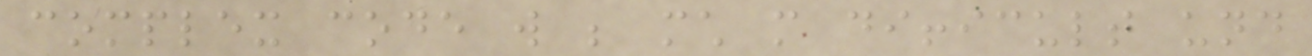complex code will be much more difficult und
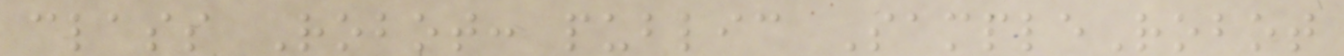class Robot: public SampleRobot
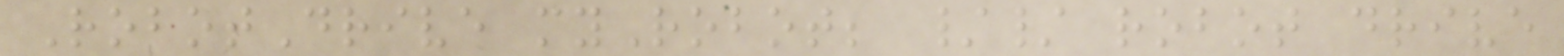RobotDrive myRobot; // robot drive
